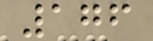176
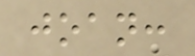joan:
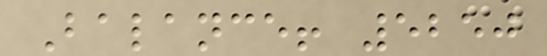Balance! 5250
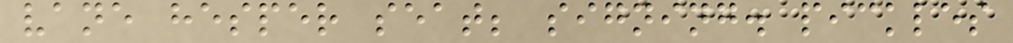vane hesper seat; signing. pickles
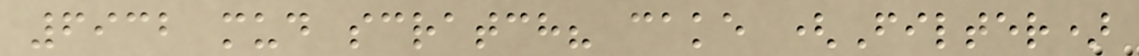6932 mud scratch? cake (Filter)
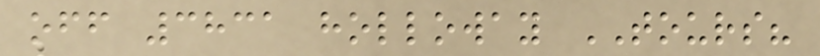off 3831 holloway TOURS?
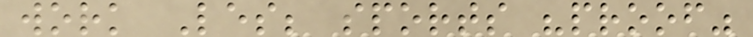work Les; sports "proof"
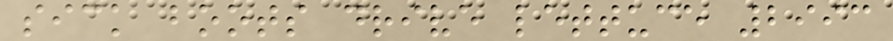sick boots drive lettuce 2993
